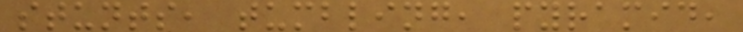stunts, tumbling, pyramid,
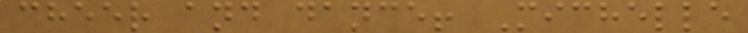cheer and dance! Michelle
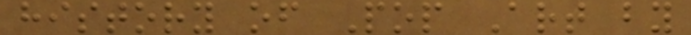history of Pop Art by
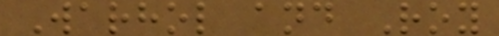Warhol and Roy
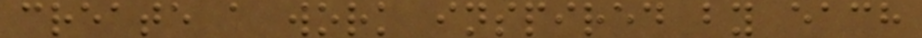create a work inspired by each
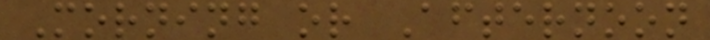Morning or Afternoon
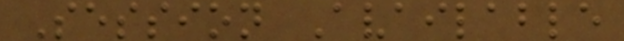Session Available
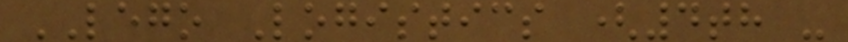LEGO Logistics (4th -
